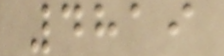4819
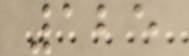125
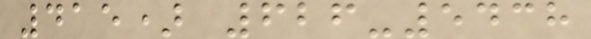415) 626-5438
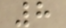8
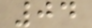04
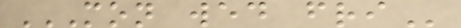MON WED FRI
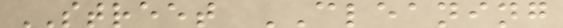STREET CLEANING
